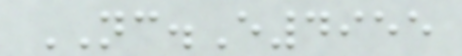NC.E4955
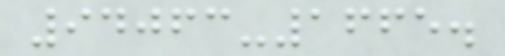94063-1665.
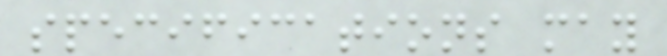specifications may
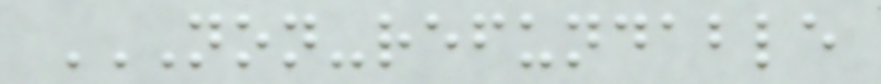NON-REFUNDABLE
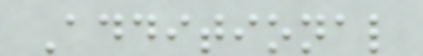Additional
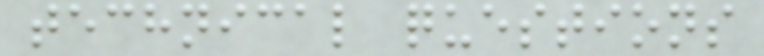technical questions
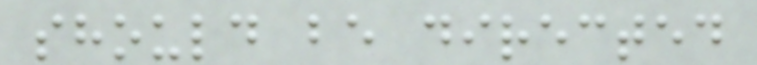should be directed
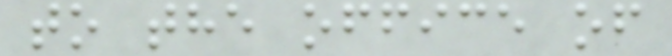to the office of
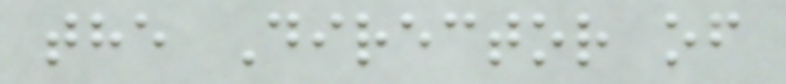the Director of
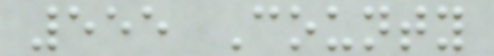555 County
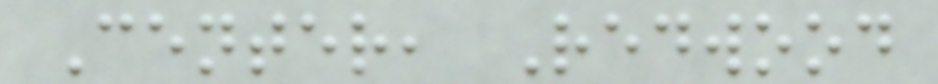Center, Redwood
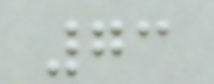73
